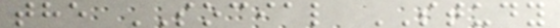the SOCIAL STUDY
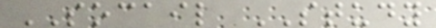SOCAIL STUDY
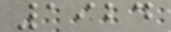1924
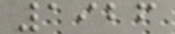1926
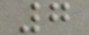7
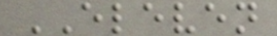ELEVEN
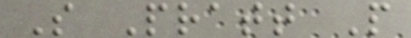S Pratt P
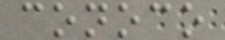conoco
